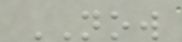NOW
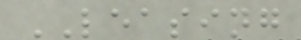LEASING
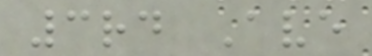3rd Ave
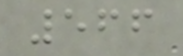566
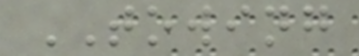TOWING
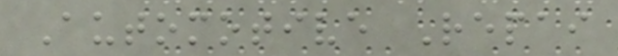Automotive Repai
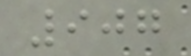907
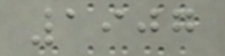1907
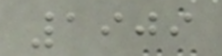1909
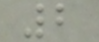2
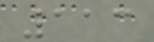113
